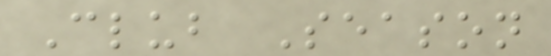Club Season
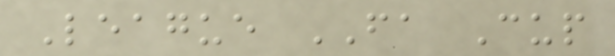League FA Cup
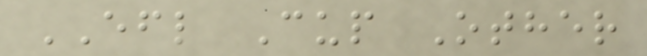EFL Cup Other
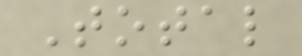Total
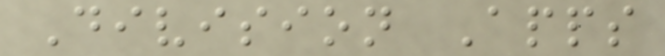Division Apps
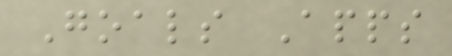Goals Apps
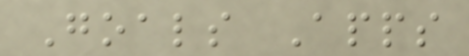Goals Apps
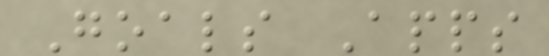Goals Apps
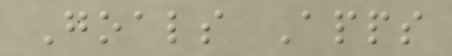Goals Apps
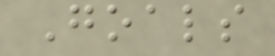Goals
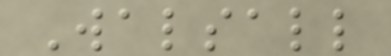Walsall
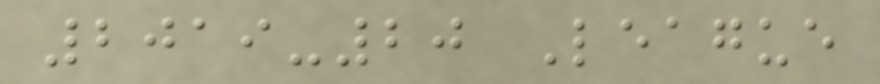2019-20 League
